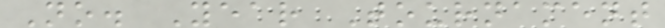No. Year Tournament
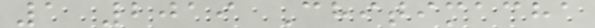1 2019 Chitimacha
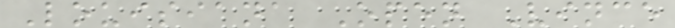Louisiana Open Vince
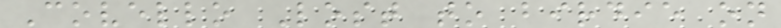Covello Lost to birdie on
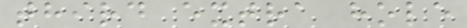third extra hole
